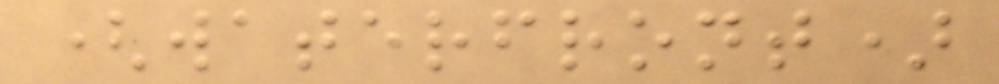(waterfront)
